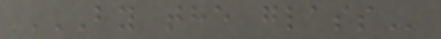BY THE GLASS
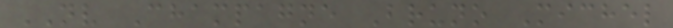NV Champagne Bruno Michel
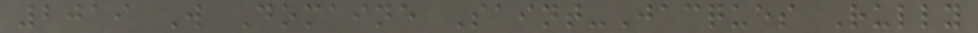2019 W Domaine Saint-Jacques Rully
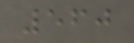560
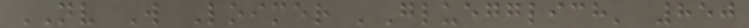NV W Loimer 'Gluegglich' 850
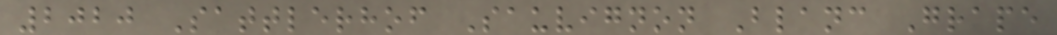2020 Sattlerhof Sauvignon Blanc Grape
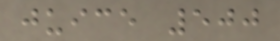juice 500
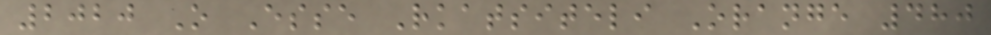2020 O Esse Rkatsiteli Orange 480
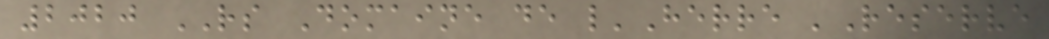2020 RS Domaine de l'Herre 'Reserve
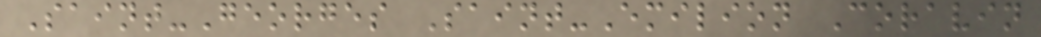Saint-Georges Saint-Emilion Coravin
